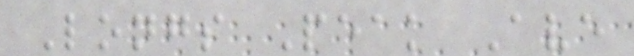Longs Peak Ave
